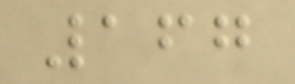167
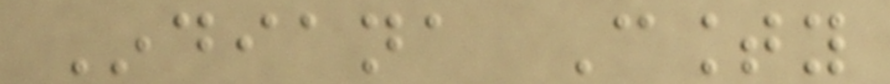Indiana County
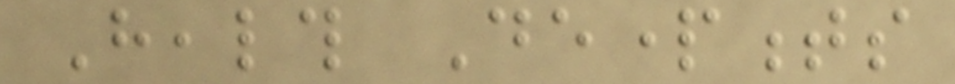Health Departments
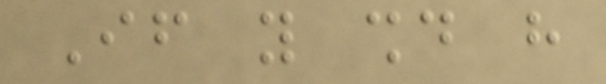If you should have
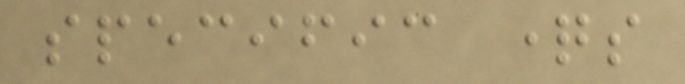specific questions
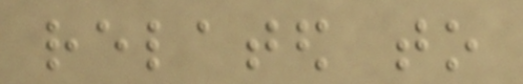related to
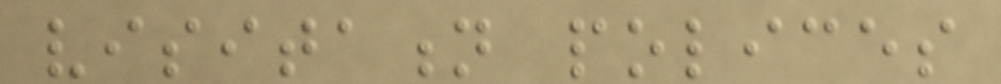visitation polices
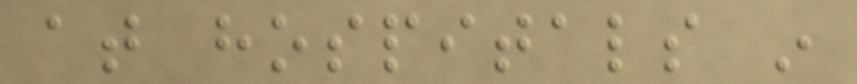at hospitals in
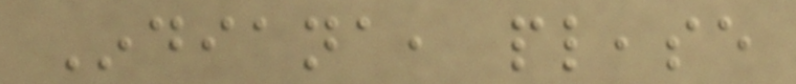Indiana, please
